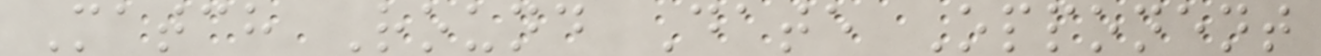Match Round Date Opponent
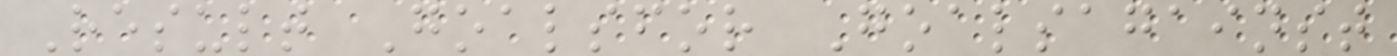Result Goalsfor Goalsagainst
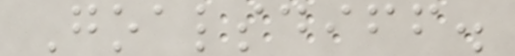Goalsdiff.
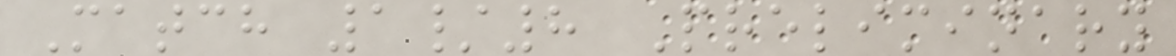Match 1/8 Preliminary
